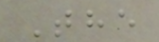The
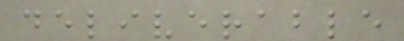deliverable
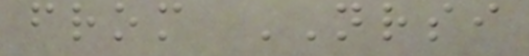from NRSI
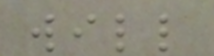will
